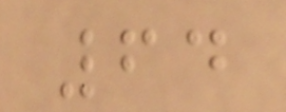64
